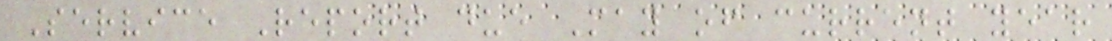Service Report due May of current year
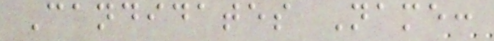Candidates Name:
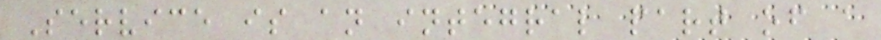Service is an integral part of a
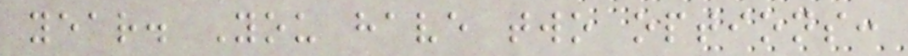year. You have two options:
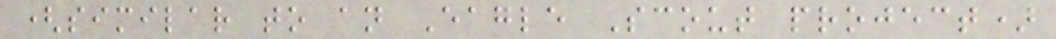(similar to an Eagle Scout project)
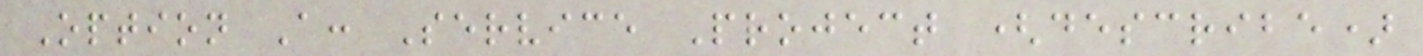Option A: Service Project (describe)
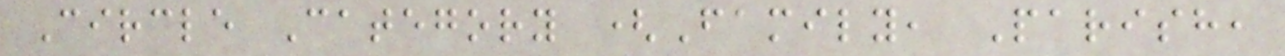Circle Category (Family, Parish,
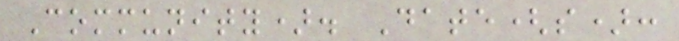Community). Date(s):
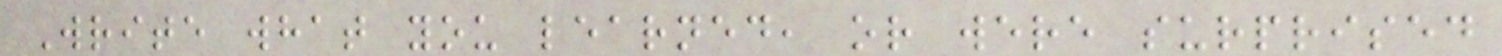Write what you learned, or were surprised
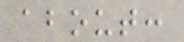about:
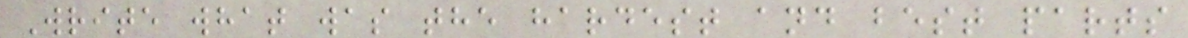Write what was the hardest and best parts
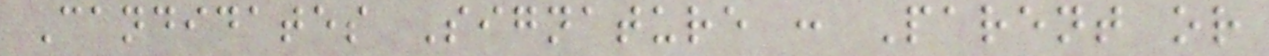Candidates Signature : Parent or
